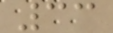33
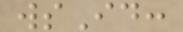wsId:
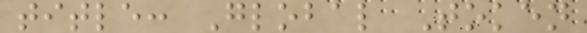title: Global Token
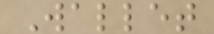Wallet
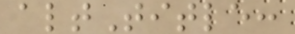altTitle:
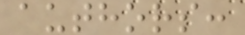authors:
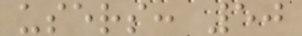users: 50
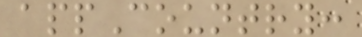appCountry:
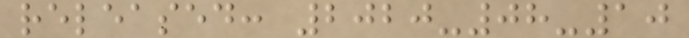released: 2020-08-10
